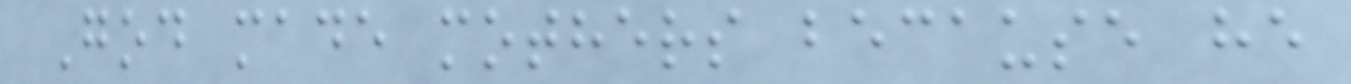God made mothers because he
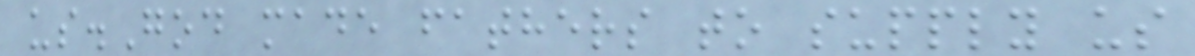us.God made fathers to supply us
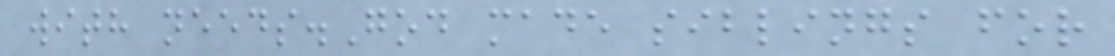with needs.God made siblings for
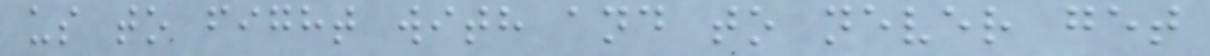us to fight with and to never get
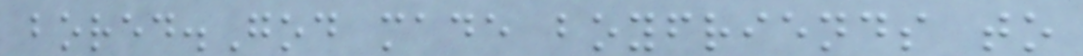bored.God made boyfriends to
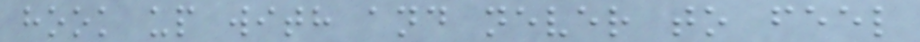hook up with and never to feel
